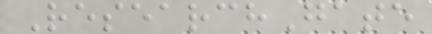ResearchGate
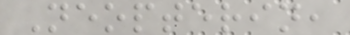Neopterin,
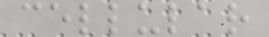cellular
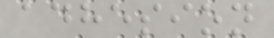adhesion
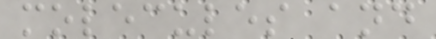molecules and
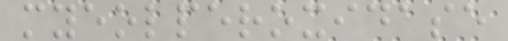myeolperoxidase
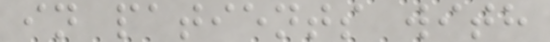in patients with
